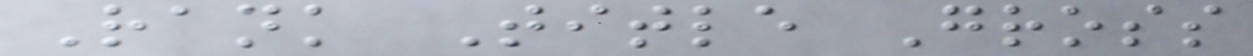Rank Title Gross
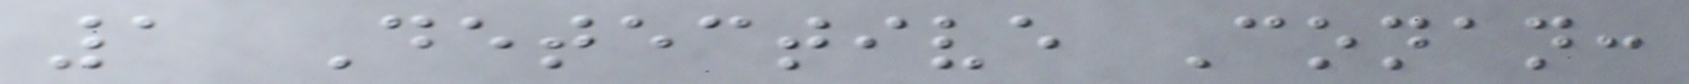1 Detective Conan:
